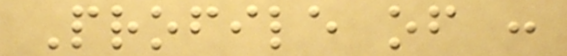Profile of :
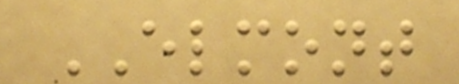ELMONT
